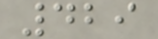429
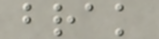brak
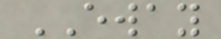EWAY
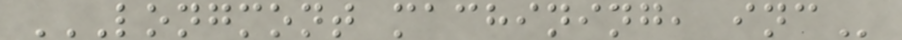LONGMONT MACHINING, INC
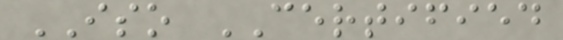ISO CERTIFIED
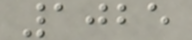1025
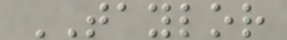TAYLOR
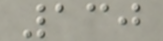130
